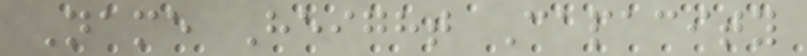Name Height Capacity
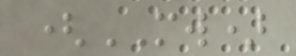(MW)
